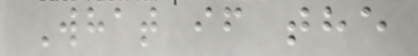What if the
